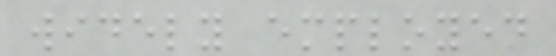widely employed
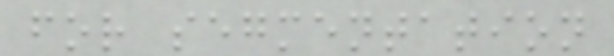for segmentation
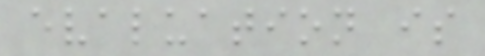evaluation is
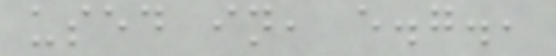used in, e.g.,
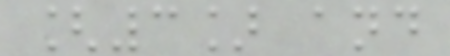[3] and
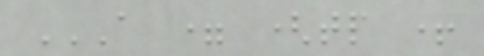A = (TP +
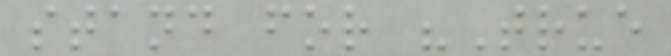stand for "True
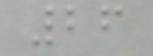26
